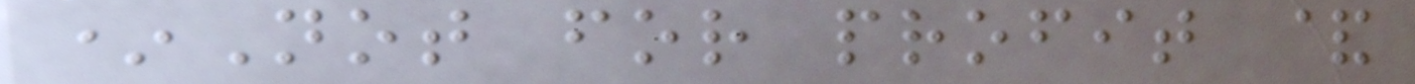*Not for profit &
